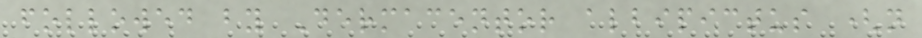followed by Dermacentor albipictus (n
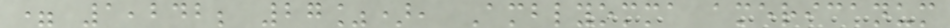= 1,242; 27%), Amblyomma americanum
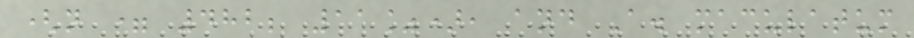(n = 482; 11%), and A. maculatum
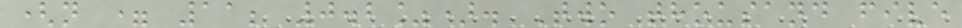(n = 11; 0.2%). Two thousand five
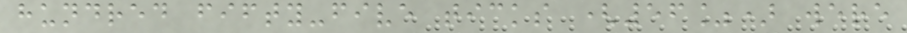hundred fifty-five ticks (56%) were
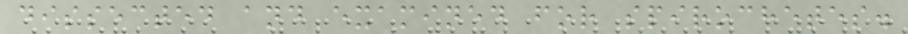dissected and examined for spirochetes.
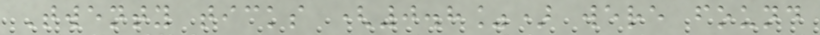Twenty ticks (0.8%) were found
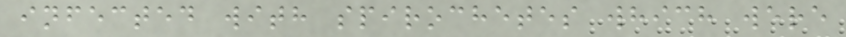infected with spirochetes which were
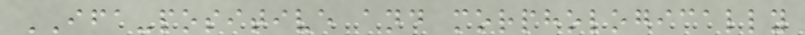IFA-positive and morphologically
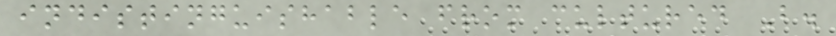indistinguishable from cultured B.
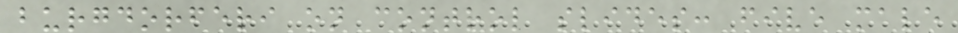burgdorferi on control slides: five male
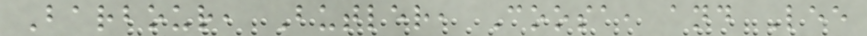Barbour, Butler, Coosa, and Lee
